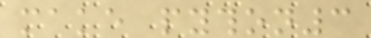make python3
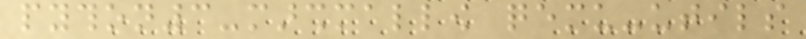python3-marshmallow qemu-utils
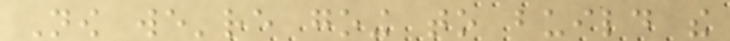Now we're going to build the
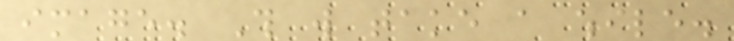image. This will take a while.
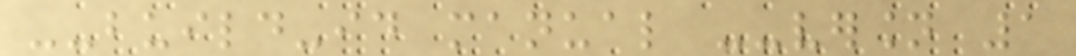--build-id manual --version 1
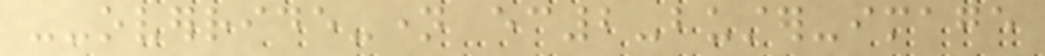--override-name ec2-buster-image
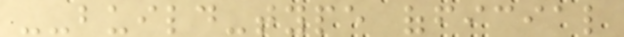--build-type official
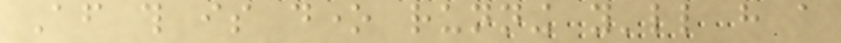After this is done running you'll have a
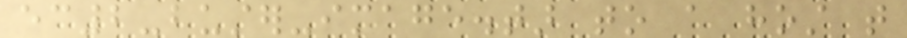ec2-buster-image.tar to a host that
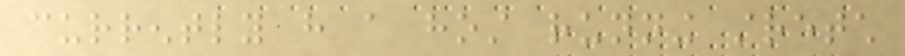currently have a host running stretch
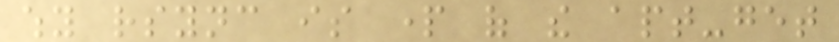why rsync is part of the apt-get
